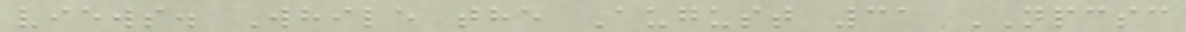views. While the August 31 NPCSC
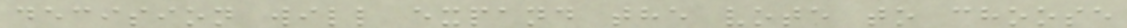decision will expand the vote to choose
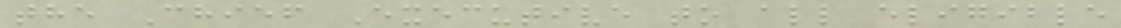the Chief Executive to all eligible
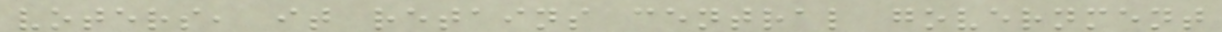voters, it retains central government
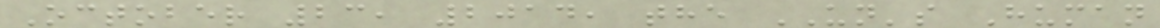October 23, 2014, the UN's Human
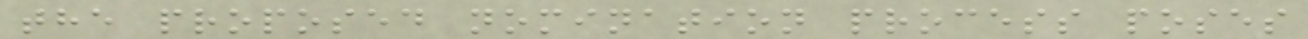the proposed nomination process poses
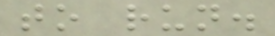to run.
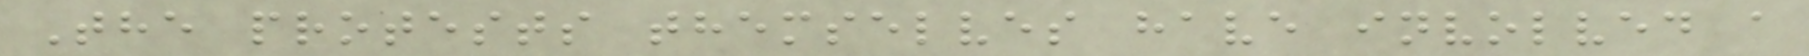The protests themselves have involved a
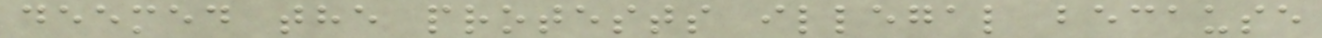deemed the protests illegal because
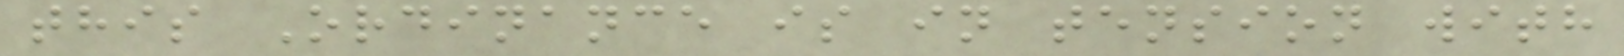this Ordinance is in tension with
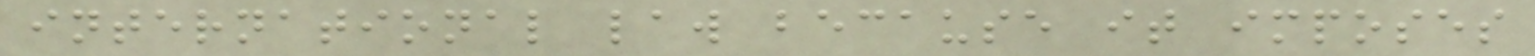international law because it imposes
